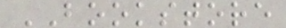BOOKSTORE
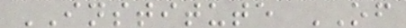INSTITUTE OF
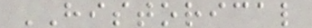HISTORICAL
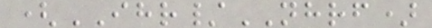(IHR/NHRF)
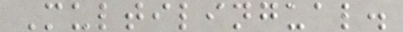Multilingual.
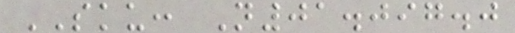SKU: N01.097.0
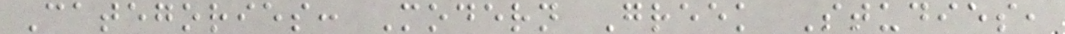Categories: Modern Greek Studies,
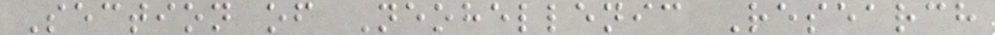Section of Neohellenic Research
